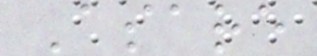Asare
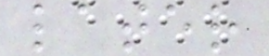later
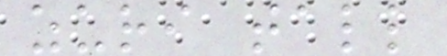zuri tall
